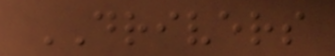DRIVERS
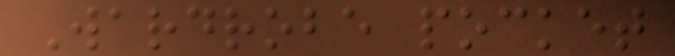Wardrobe pocket
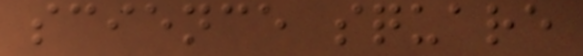science square
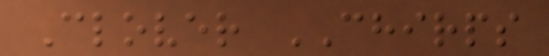Clover CHIRPS
